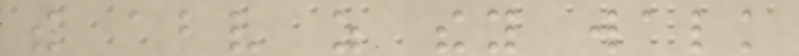the above as they walk
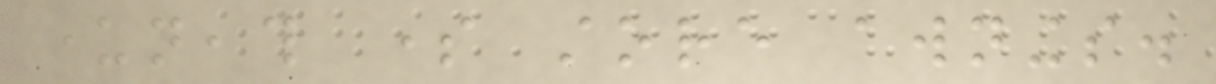underneath some store awnings.
